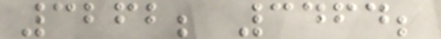3262; 3464;
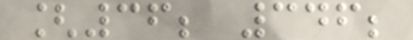[36; 346;
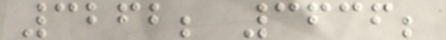3262; 3636;
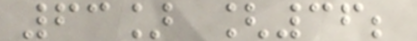63] [36;
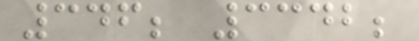346; 3342;
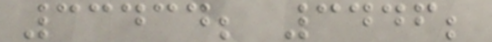33434; 3446;
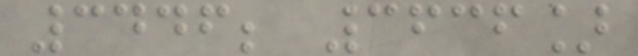3446; 3636]
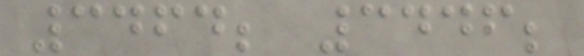3464; 3446;
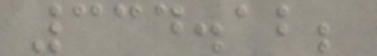334.12;
